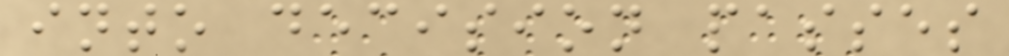into decision passes
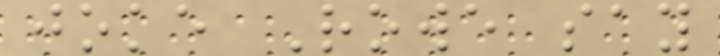joke Rowe say
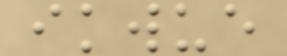ikwue
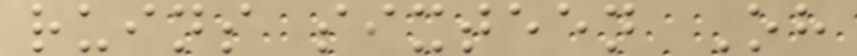ruins sixteen Oh
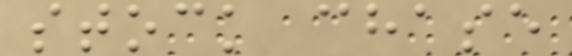stock chase
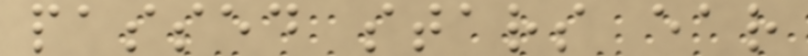passed stars ear
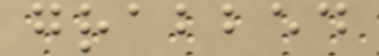grabbed
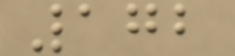172
